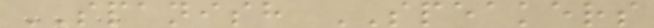SPANISH SPEAKERS
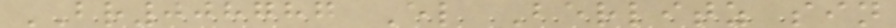BR008787 El Berlitz sin
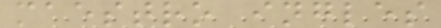maestro ingles
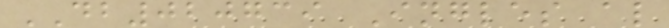DB020739 Ingles al
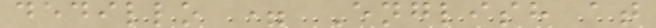dedillo = English at
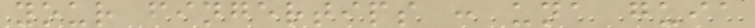your fingertips : una guia
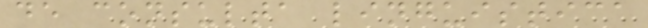de consulta linguistica
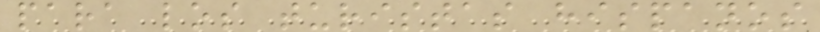para los turistas hispanos
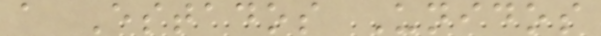a Estados Unidos
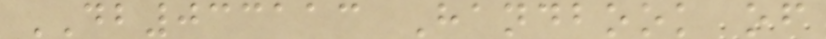DB033113 Handbook of
